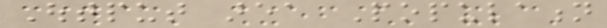Output area Population
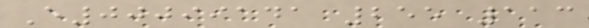E00099141 255 113
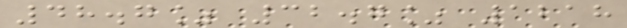48.7% 32.7% 1218
